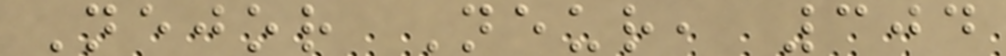Nejor Neur, 304
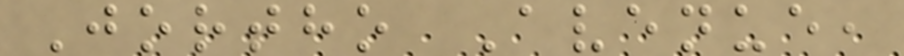Jortho Avenue,
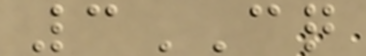3CQ
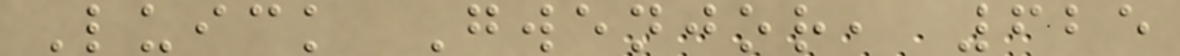Luick Gwenjor, 625
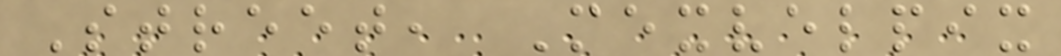Street, Mexvelpix
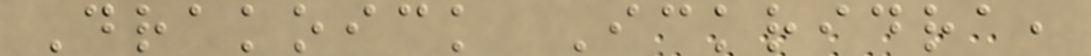Drakoick Ickridra,
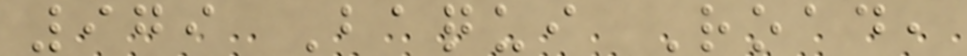979 Baqui Road,
